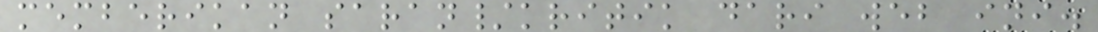memberikan saran/kritik dari web ini.
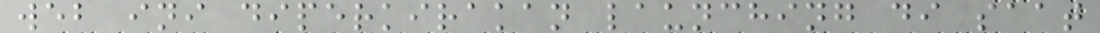web ini diperkirakan launching di saat
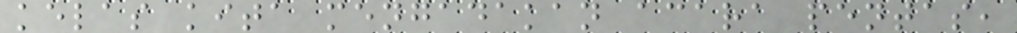kelas kita mengadakan acara pentas,
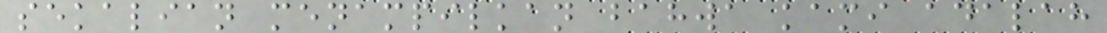sekalian menampilkan bahwa kami adalah
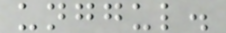unggul.
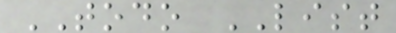TODO LIST
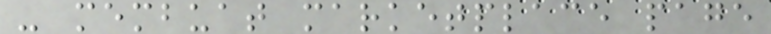- membuat marketplace page
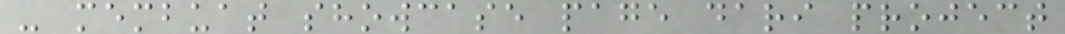- membuat showcase page dari project
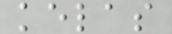kelas
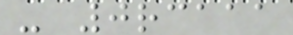- 0rcaaa
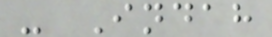- Indah
